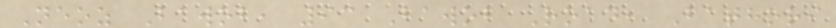Neoz Bawob, 93 Bawob Road, Bathori
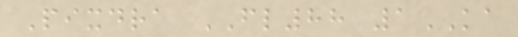Pixdra FL88 1KA
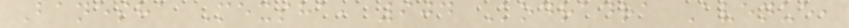Banesha Mexsha, 904 Kodradra Avenue,
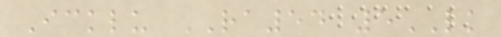Icklu RA54 5LK
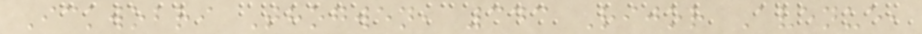Ickwobri Thogwen, 343 Rijor Avenue,
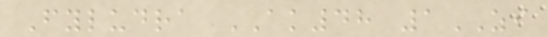Fyludra AK48 1ZI
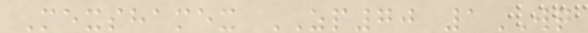Mexshamex ZP70 1WQ
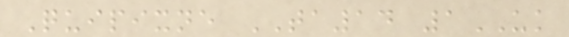Quipixne TA14 1UK
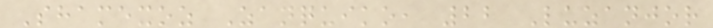Shamexoz Zanquiko, 22 Luzanjor
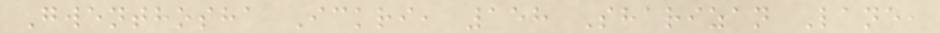Gwenthosha Ickri, 158 Sharizan Lane,
